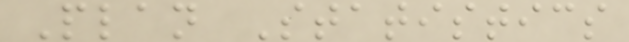Plan Statistics
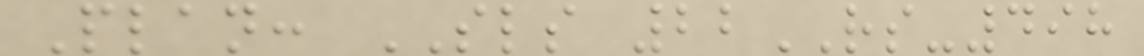Plan: SLS 22RS-498
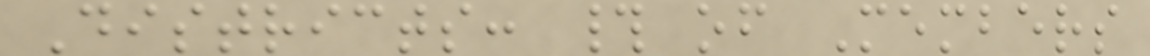Districts: # of Members
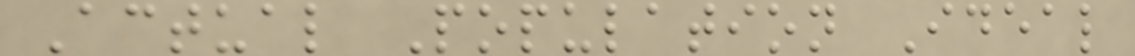Actual Population Ideal
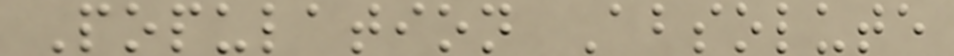Population Absolute
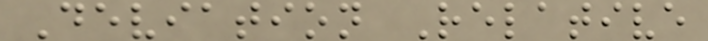Deviation Relative
